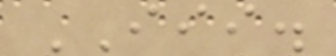III.
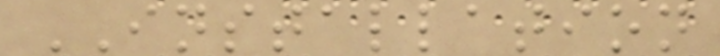INSTALLATION
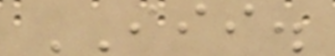III.
